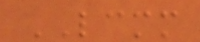LCMM
